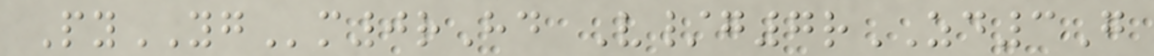PyYGm0rHd V/g7rZD3G
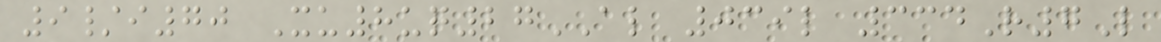9/i70 Xu8uq27AL 039l 334R7L
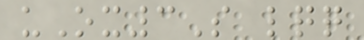uOx3S lqq
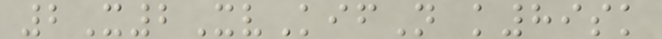2X2XvKifN k89sk
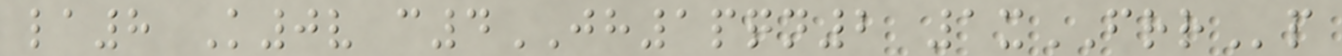la8 K0v c4JH1pqn2 1xFRRp
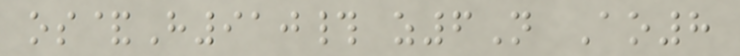os&H910# z6N Ao8
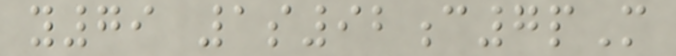y79 1s92c7pM
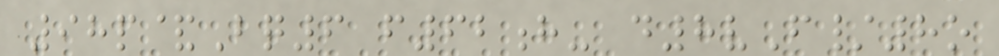98p&Bq6 f62h- d8vF/8o
